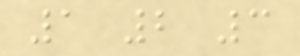1 2 3
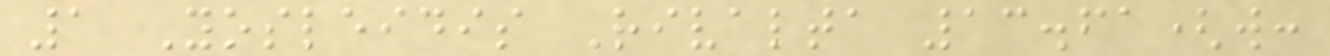1 Yosleidis Rivalta 13.61(w:
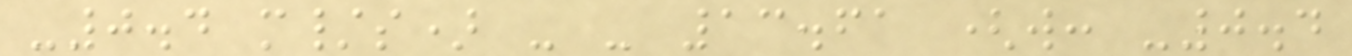-0.4 m/s) - - 13.61 (w: -0.4
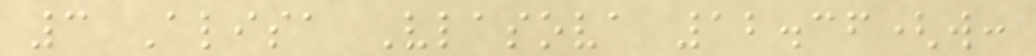3 Alisa Vlasova 12.36(w:
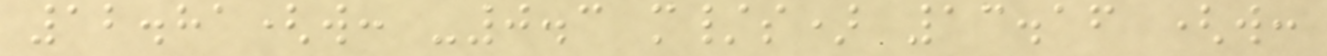12.81(w: -0.3 m/s) 13.16 (w:
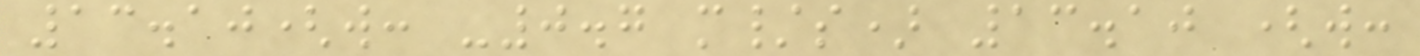13.10(w: -0.7 m/s) 13.10 (w:
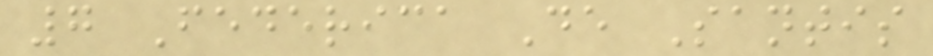7 Federica De Santis
